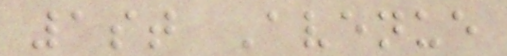1st Avenue
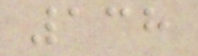138
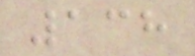138
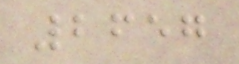2657
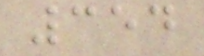354
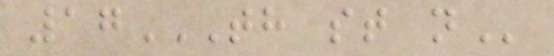17TH ST N
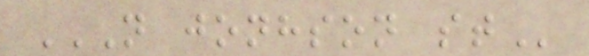N JONHSON ST
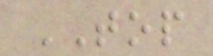TOP
